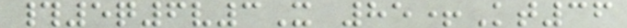#5q6v3X 85+Kt36
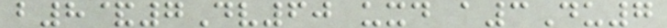b8&7Dv60 uxd a3Du7
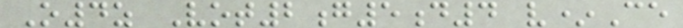O4z Vot2g5d4 v*Ce
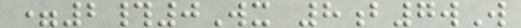=2#0Wx 8b7wW
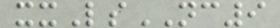xxLsNC9
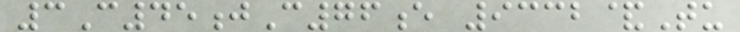3C45jC76e 9332&Tu
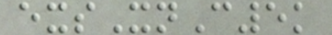exsXnC5k
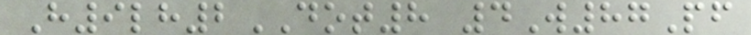H9lh2DOT8 4W87Pf
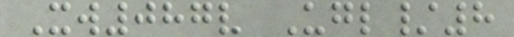Xw087v Ugl/8
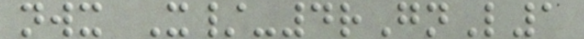nwx X/-4rGnL1
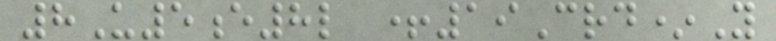8U5e8l +19Crd*Y
